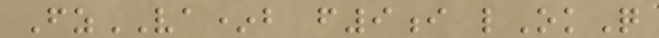FzVA*b f9i lOkQ
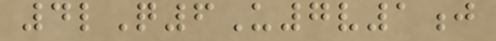4lQ6U7v1j
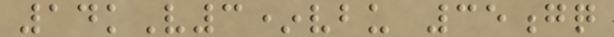14kV3*vbu 35gq
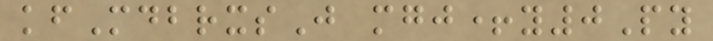kfMdbrxsJ mgj+y0Py
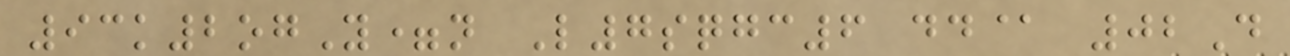93k2ogY=n L7sqgc6 dd@ 02D
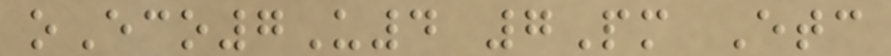oEco7U4 7Pm Etc
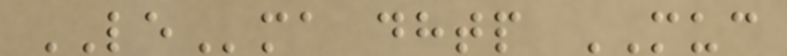LEma dhtp MUC
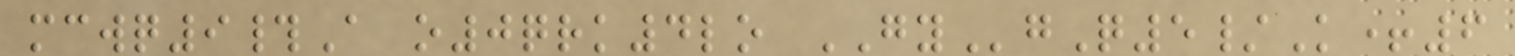mcwq9#A o0qrk4lo GYgQ5/K+6
